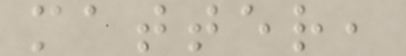matter,
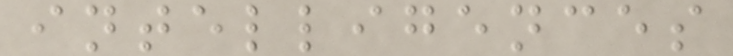intelligences
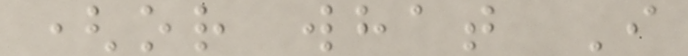(or what I
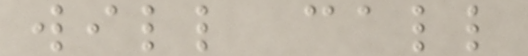will call
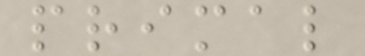primal
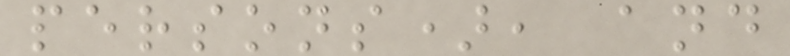persons), and
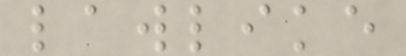lawlike
